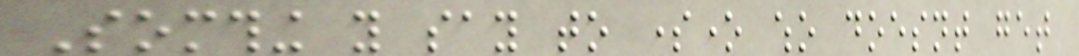Somthing you say to someone who doesnt get
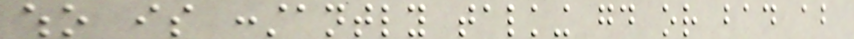who is constantly talking good or bad about
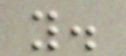you.
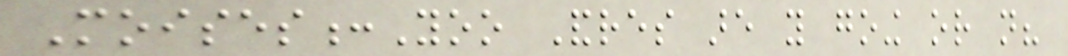Moises:Yoo Andres are you going or not?
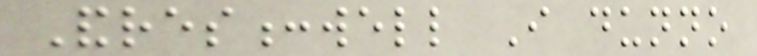Andres:well I dunno
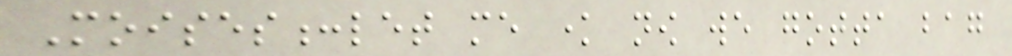Moises:let me know now we gotta bag
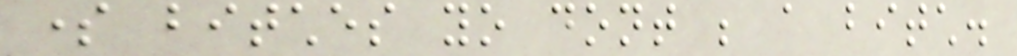some bitches yo dont be a bitch.
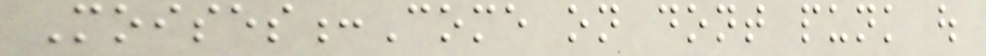Moises:Come on dont punk out
